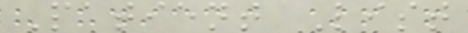Patient List
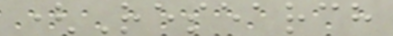(Research
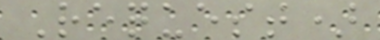Request)
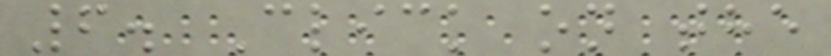6. Click on the
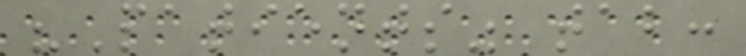"Patients" tab:
